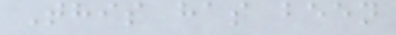This has been
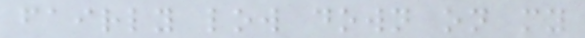fairly low down on my
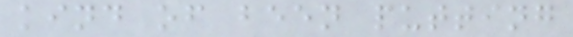kind of been putting
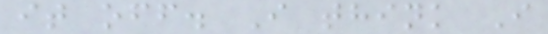it off. I think I
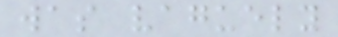was vaguely
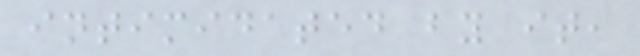intimidated by it,
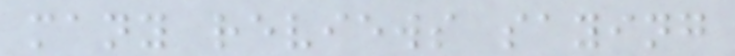many reviews saying
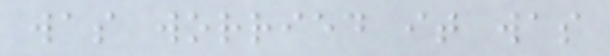was worried it was
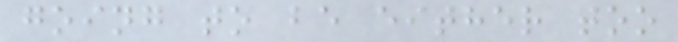going to be either too
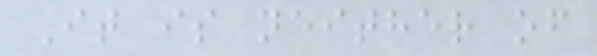It is neither of
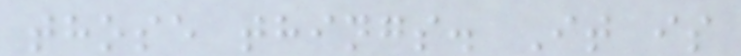those things. It is
